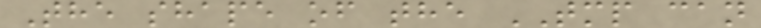The shape of the TMP can
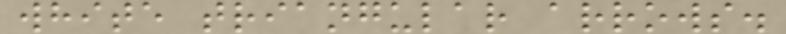white triangular arrows.
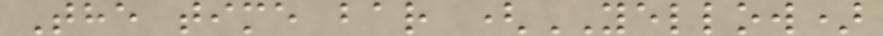The time bar (YELLOW)
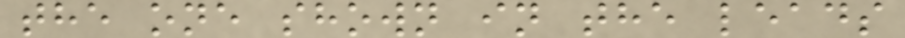the one shown in the leads
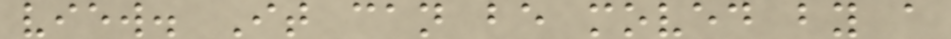view. It can be moved by a
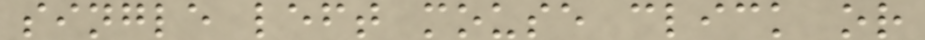single left mouse click or
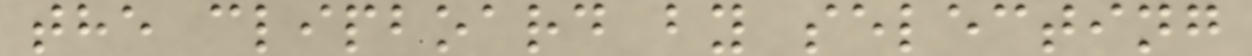the clipboard by selecting
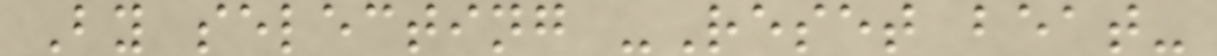By selecting -Reset beat-
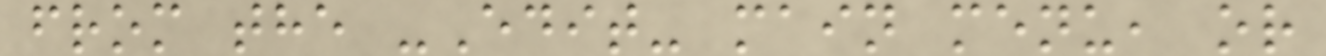from the -Edit- main menu, or
